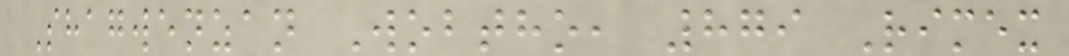Shagwenzan Wobtho, 879 Rimex
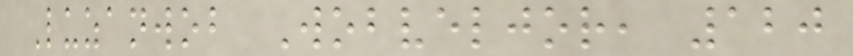Luzanwob Wobveljor, 120
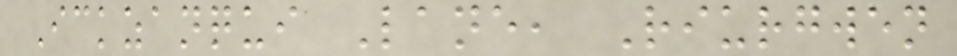Ickzanqui Lane, Riurgwen
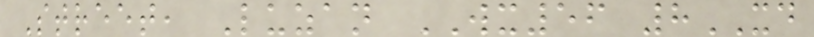Street, Luzan WX56 8XD
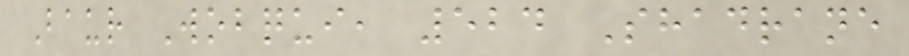Baur Wobqui, 524 Shadrane
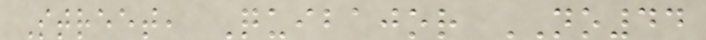Street, Quibajor NO44
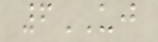6UJ
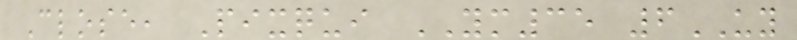Close, Pixqui YM35 6UY
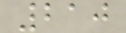210
